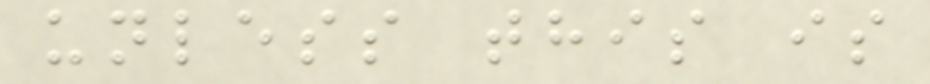unless this is
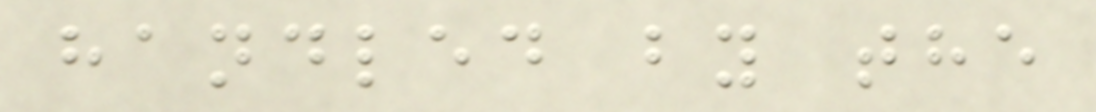handled by the
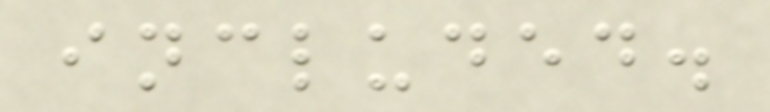included.
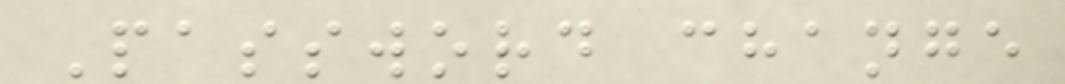Password change
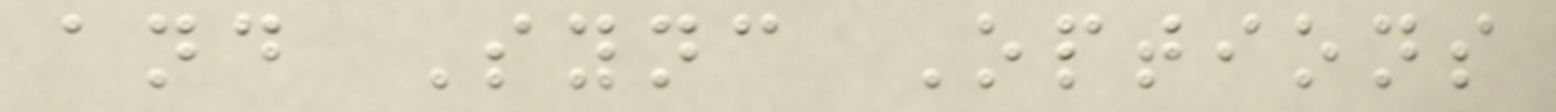and Sync Options
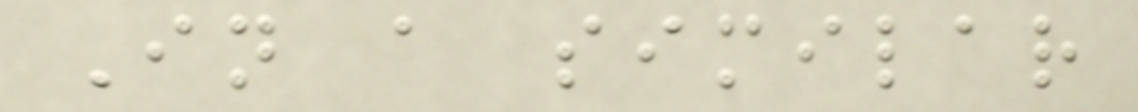In a similar
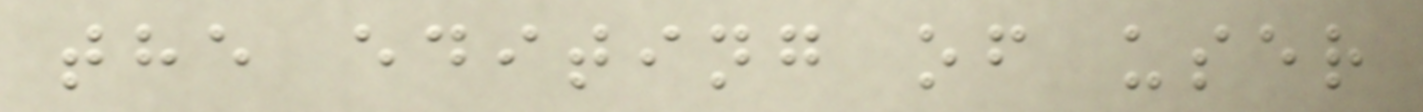the editing of user
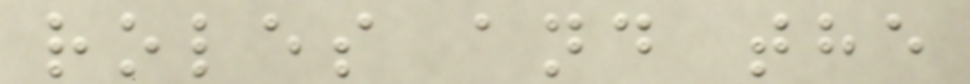roles and the
